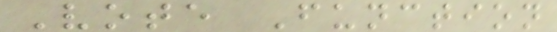Vote Function
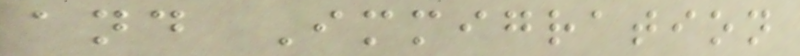and Immigration
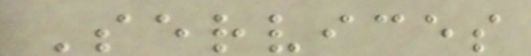Services
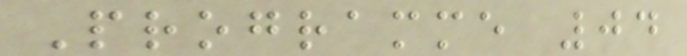Programme 04
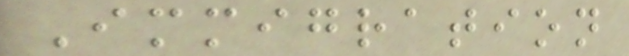Immigration
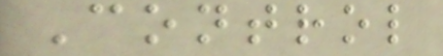Control
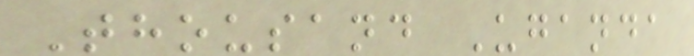Thousand Uganda
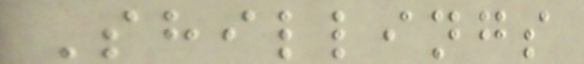Shillings
